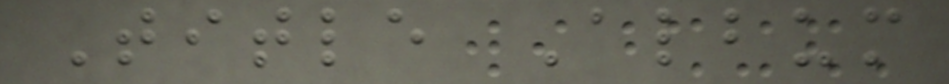Title Album
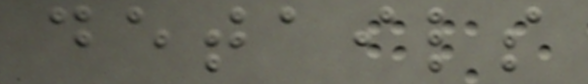details
